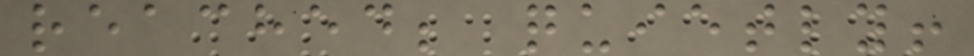reached; quietly!
